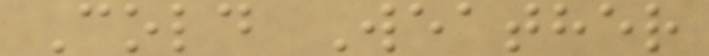Cold Weather
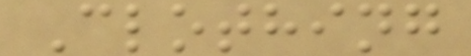Clothing
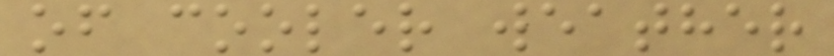of cooler weather
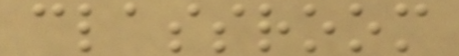classroom
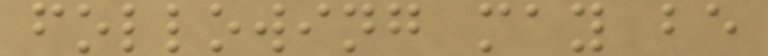following may be
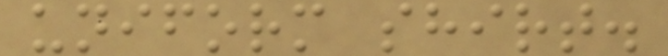uniform shirt.
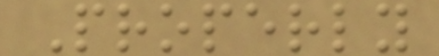Properly
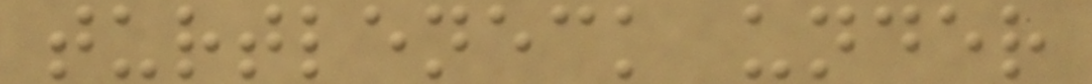turtleneck under
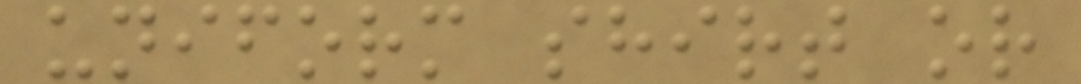uniform shirt or
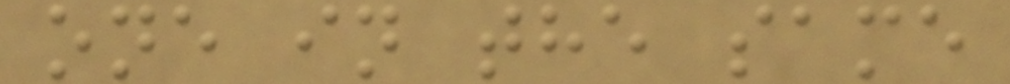one in the same
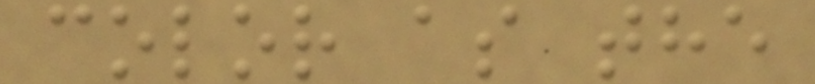color as the
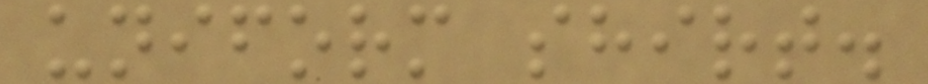uniform shirt.
